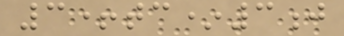3+tc*3j
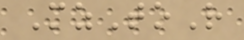MzToR
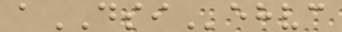aDSIehvc
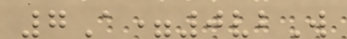7A=0vbW
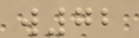w72
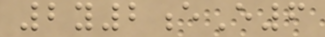2y2eE6
